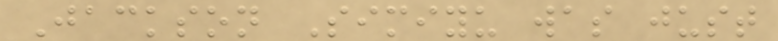Jackson Simiyu was just
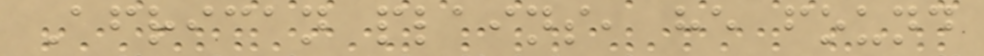African plains, he found
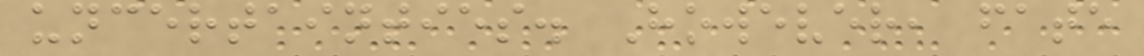uncertainties. However, fate
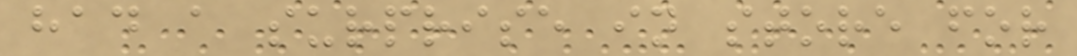had a surprise in store for
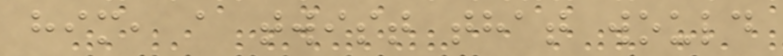him, a twist that would
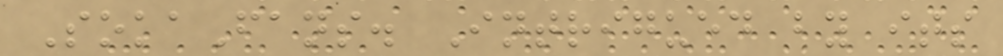SokaFans. Intrigued by its
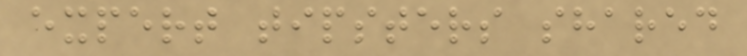expert tipsters shared
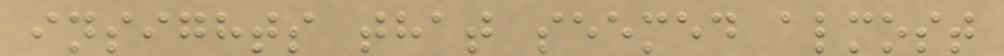insights that seemed almost
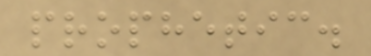prophetic.
